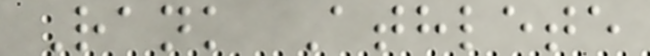Rank Athlete
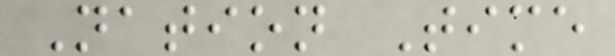Nation Time
